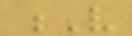V
